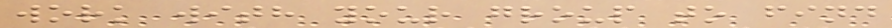work with your group to find
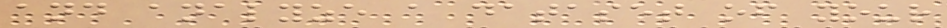and analyze a dataset of your
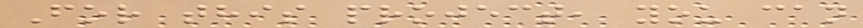For this project, you can
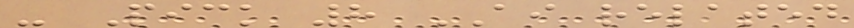- Pick 8 AI related
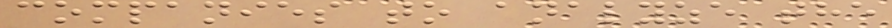companies to analyze the
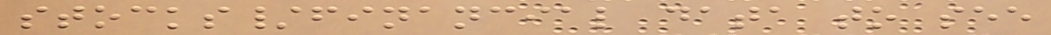stocks/financial data to see
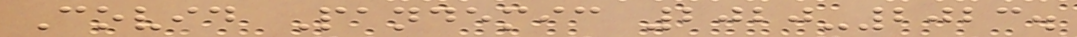Covid Pandemic 2020-2023.
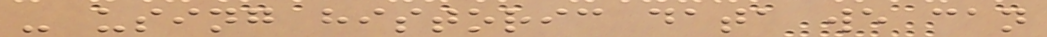- using historic data we can
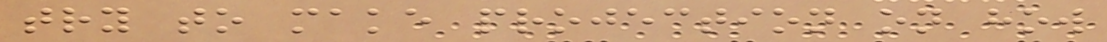try to make projection on how
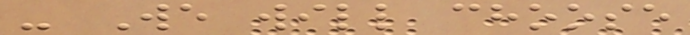- We will choose
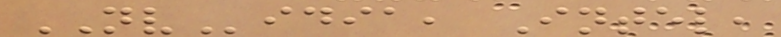NVidia, Intel,
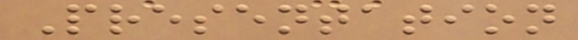Presentation
